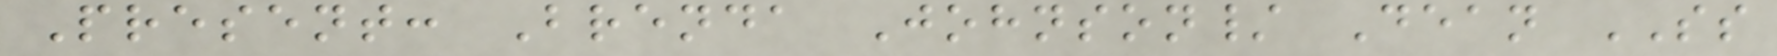Present: Brenda Johnson/ Dean SS
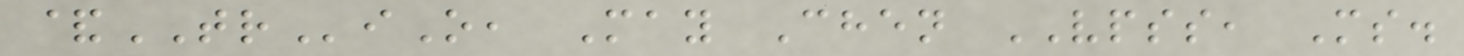&TRiO, May Chen VPSS, Ms.
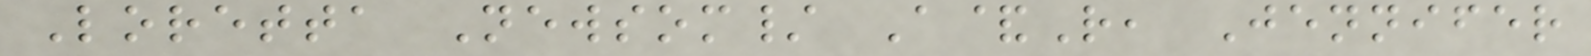Loretta Newsom/ A&R, Jennifer
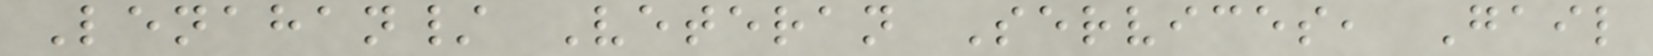Lenahan/ Veteran Services, Gail
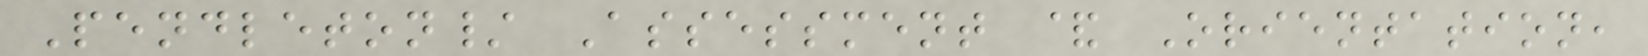Pendleton/ Assessment & Orientation,
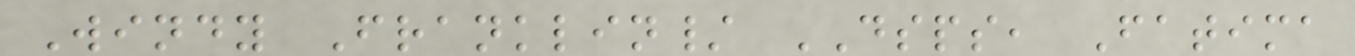Windy Franklin/ DSPS, Fatima
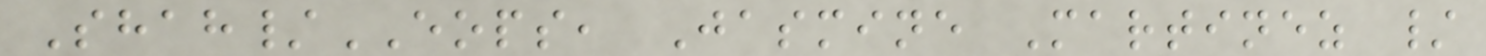Shah/EOPS, Jasmine Martinez /
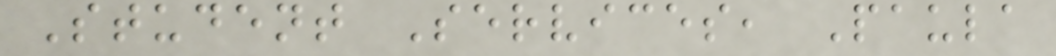Student Services, Paula
